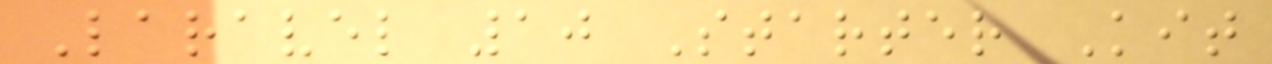Laravel 10 Starter Kit
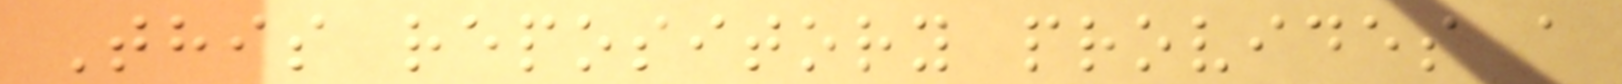This repository provides a
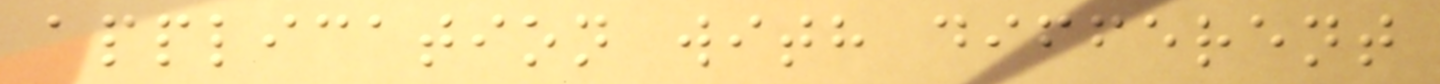application with different
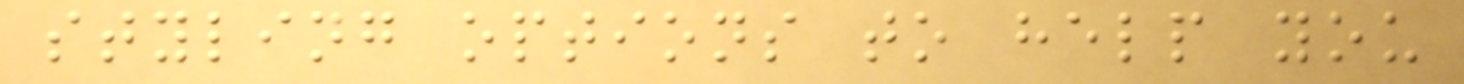styling options to help you
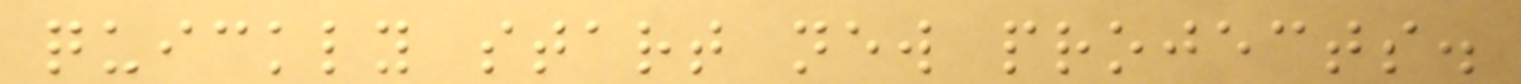quickly start new projects.
